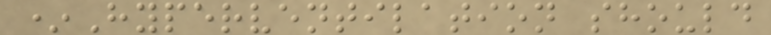*Hyperventilation should
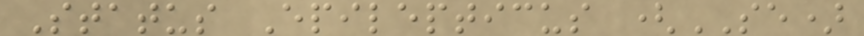Status Epilepticus (SE)
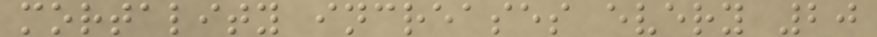mortality increases every 20
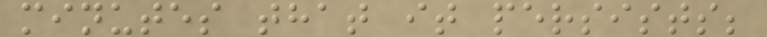minutes that it persists;
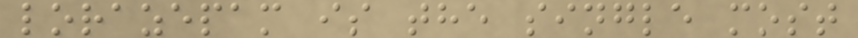lorazepam is the single most
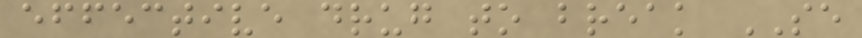effective drug to break SE
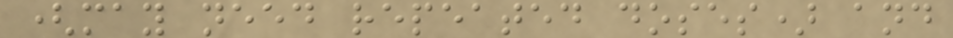(may need repeated doses) and
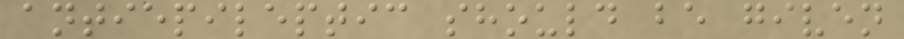antiepileptic should be given
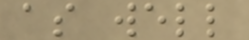as well
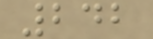242
